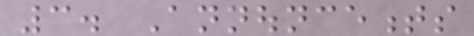3. Announcements
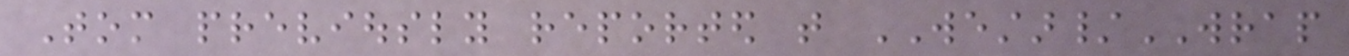Tom previously reported that WESTAR/WRAP
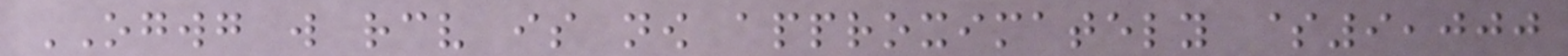OGWG will receive is now approximately $9,000
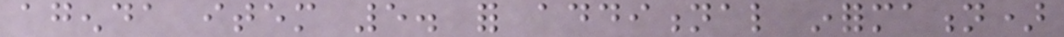agenda item 5. for additional information)
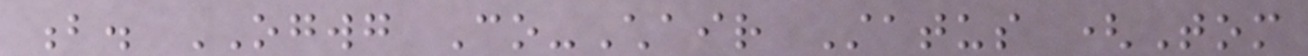b. OGWG Co-Chair Status (Tom
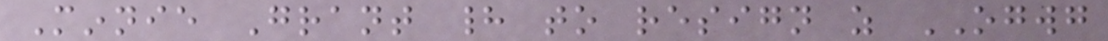Minnie Grant had to resign as OGWG
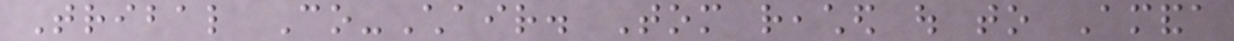Tribal Co-Chair. Tom reached out to Amanda
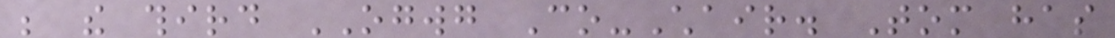be the third OGWG Co-Chair. Tom has
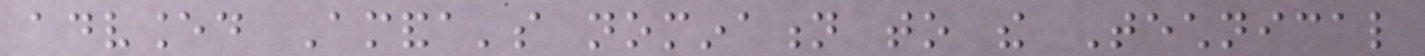advanced Amanda's nomination to the Technical
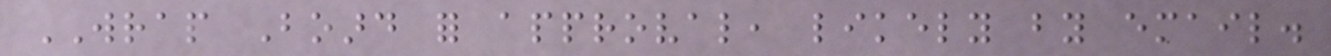WRAP Board for approval, likely by email.
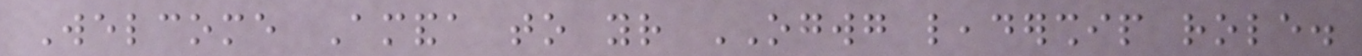Welcome Amanda to your OGWG leadership role.
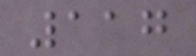117
